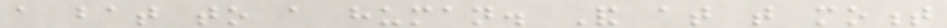a bat to a human. And at that moment
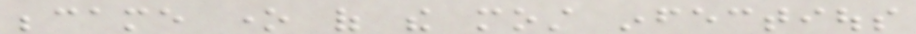became one of the most infectious
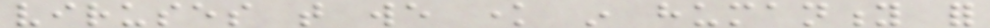viruses that we know in humanity for
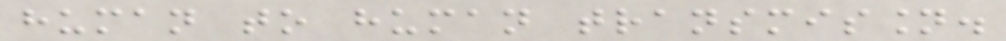human to human transmission.
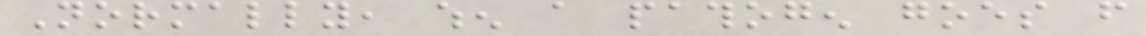Normally, when a pathogen goes from
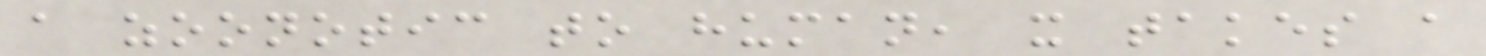a zoonotic to human, it takes a
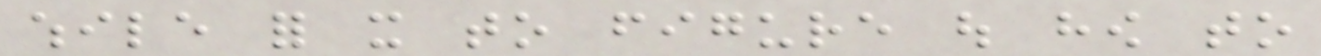while for it to figure out how to
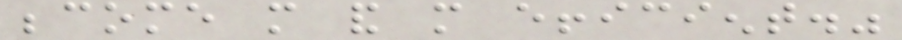become more and more efficient."
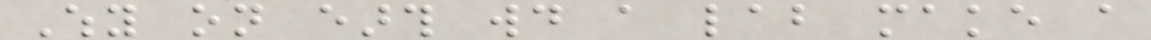Why on earth would a lab make a
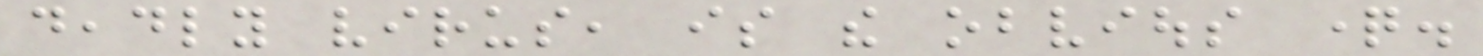deadly virus, is the obvious question.
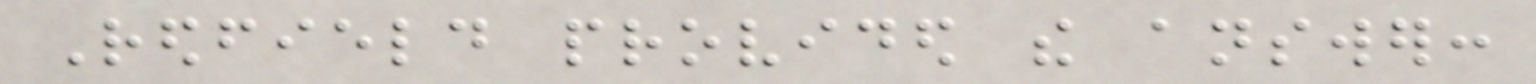Redfield provided the answer:
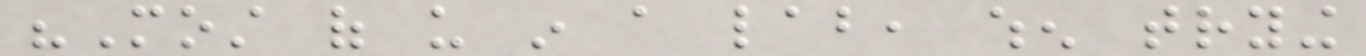"Most of us in a lab, when trying
